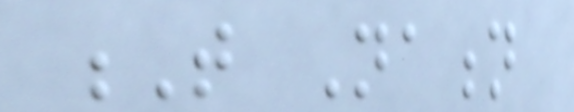T Nation
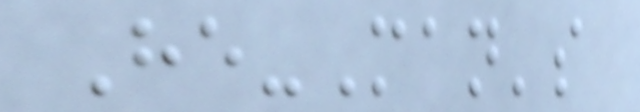He-Man's
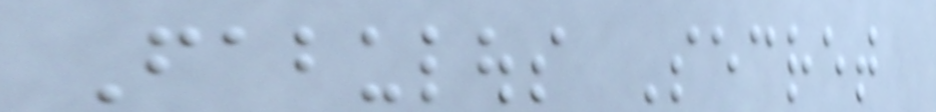Fabulous Secret
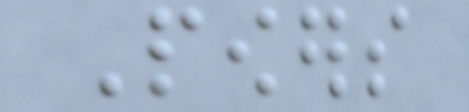Powers
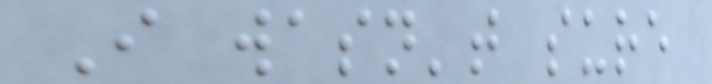I wasn't sure
